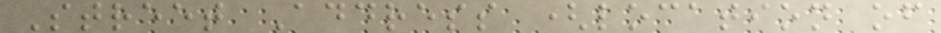Street Address (location of
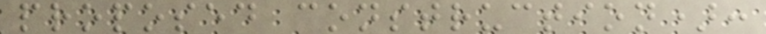proposed construction):
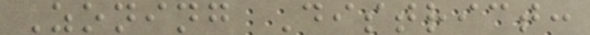Zoning District:
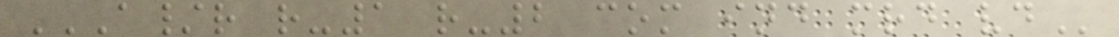A/R R-1 R-2 COM IND MRD VD
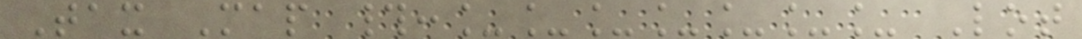Tax Map #:_______ Lot
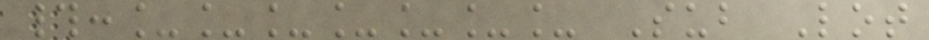#:_______ Sub Lot
